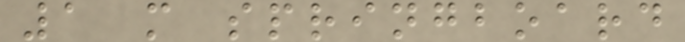1 m springboard
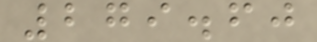279.60
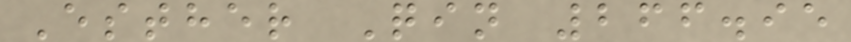Esther Qin 266.95
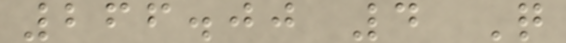266.00 4 Q
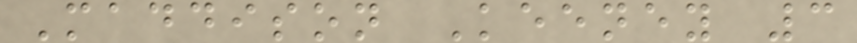Maddison Keeney 3
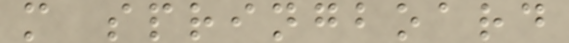m springboard
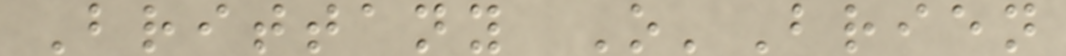Brittany O'Brien
